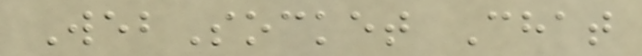WebSocket Chat
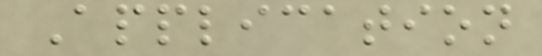Application
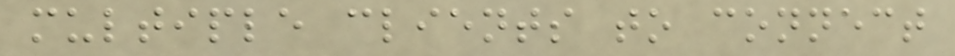multiple clients to connect
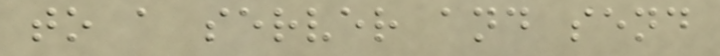to a server and send
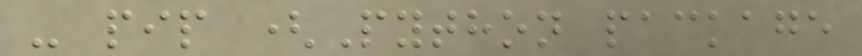- pip (Python package
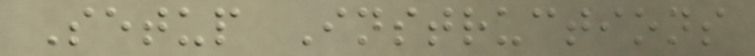Setup Instructions
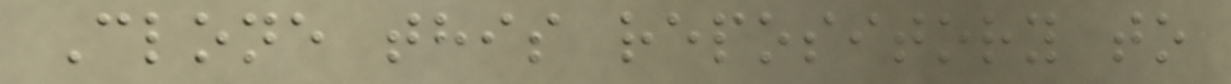Clone this repository to
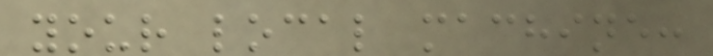your local machine:
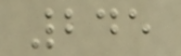245
